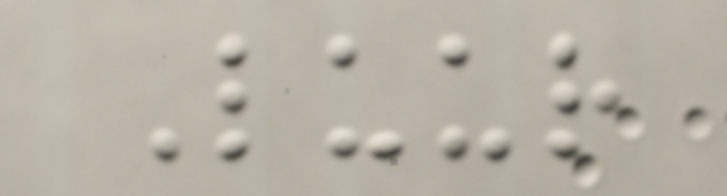Luur
